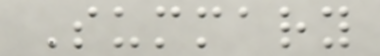Summary
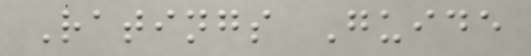Ratings Guide
